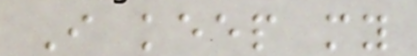I keep my
